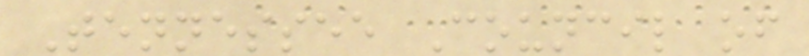Tennessee Council of
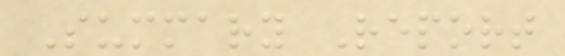Summary Report
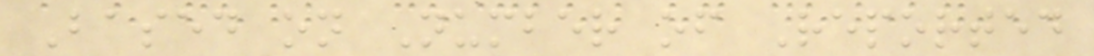Based on Number of Reported
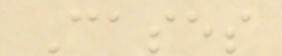Cases
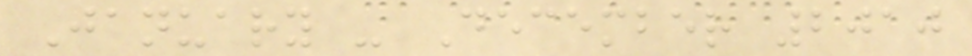January - December 2010
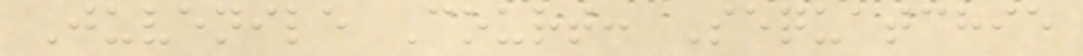Juvenile Court: Sequatchie
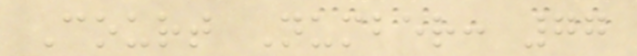Court Number: 77
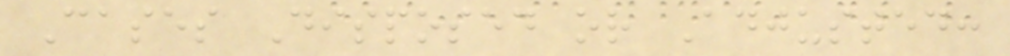Cases Disposed or Adjusted:
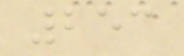253
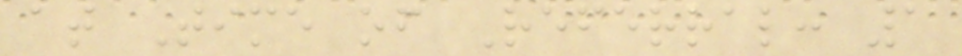at Time of Referral: 1
